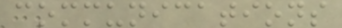communications
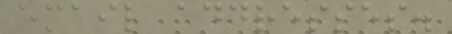email addresses.
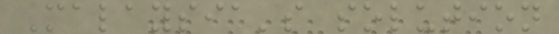Malaysia's solution
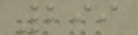299
